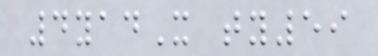4yadX ty59
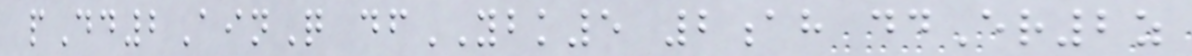pDd2AinQ dfYBK5 2ah ddEr2z
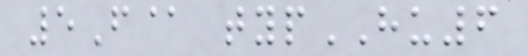5F@ typHU6
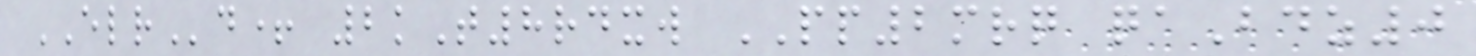ELRd+ 2kT8rdxw PP2mrq qaBdz0
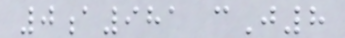0a981 cJ8
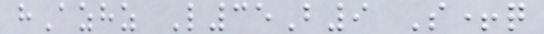hAzhz L35B9 S+q
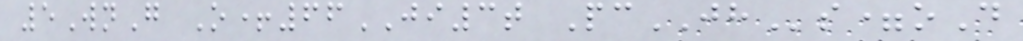5WnG O+66JI3t PcJHs=oD
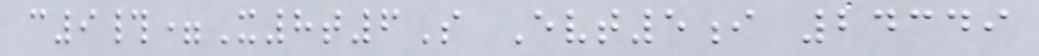c9#=X8t6S Evt5i 24349
